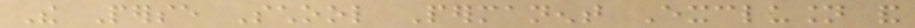The Perse School Permanent Exclusion and
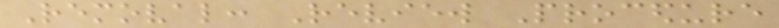Removal: Review Procedure
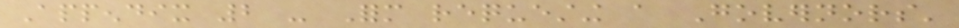Appendix 2 - Form requesting a Governors'
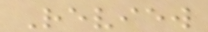Review
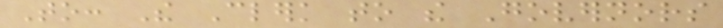To: The Clerk to the Governors
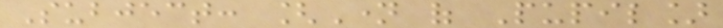Subject: [Name of Pupil]
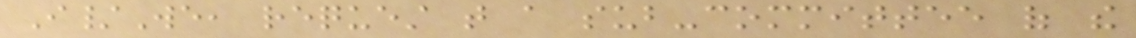I/We, request that a sub-committee of the
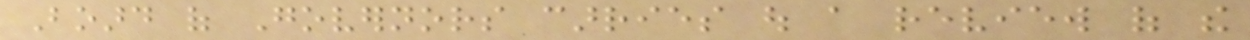Board of Governors carries out a review of the
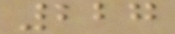227
